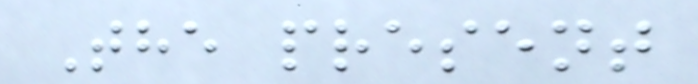The present
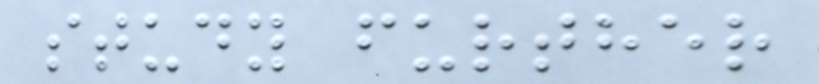study further
